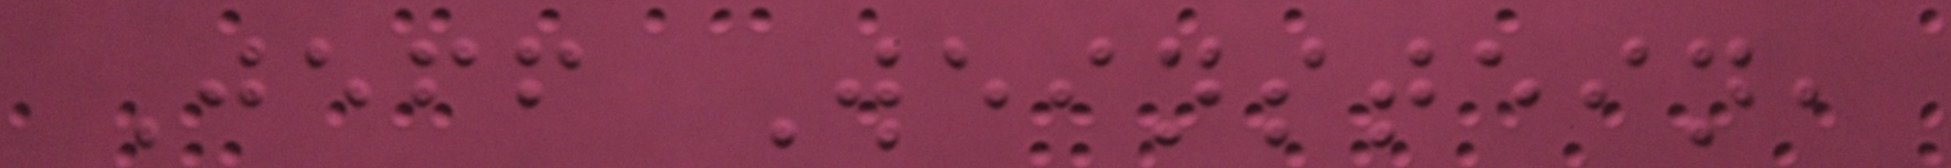Jeff Weinstein,
